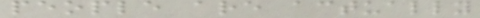people are actually
